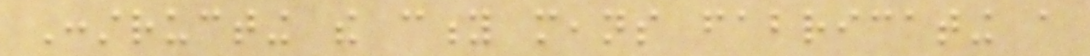Constructing the city means fabricating a
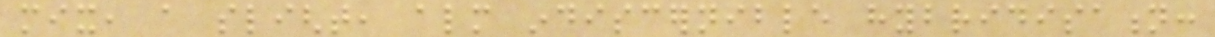mix, a slight, almost indiscernible hybridisation:
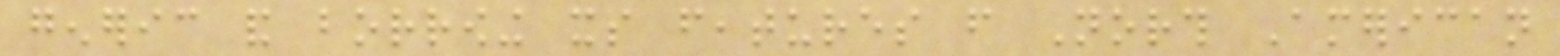generic and borrowing its features from North American
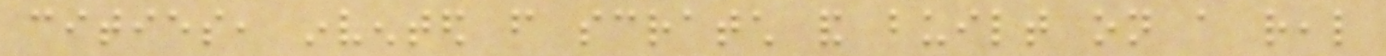cities, invented from scratch and built on a real
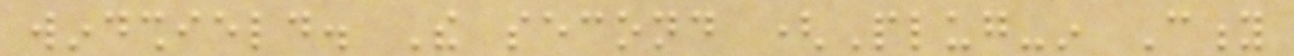windshield. The second (Plug-in City
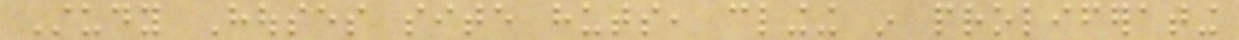Study Houses site huts, clinging in proliferating
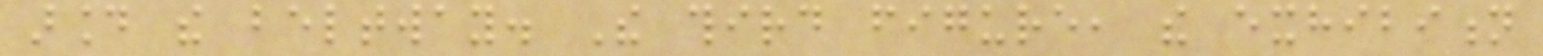around the beltway. The third figure, the exhibition
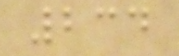234
